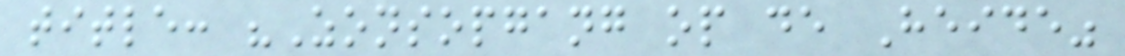title: "Zonsopgang op de Heide"
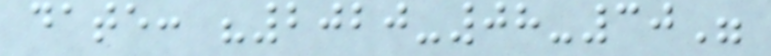date: "2020-08-30"
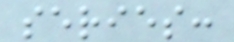series:
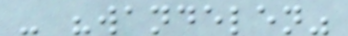- "wandelen"
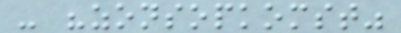- "zonsopkomst"
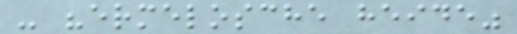- "ermelosche heide"
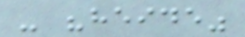- "heide"
